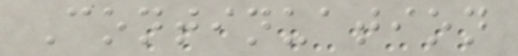Continuation
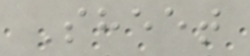Sheet
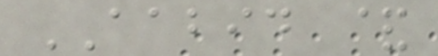AABID &
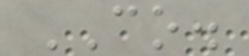CO.
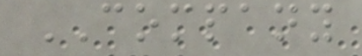COMPANY
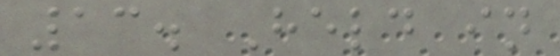13. Held in
